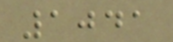1041
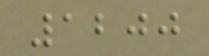1200
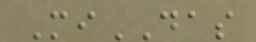MiDAS
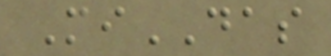MiDAS
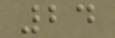24
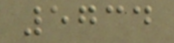5734
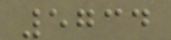5734
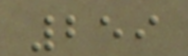259
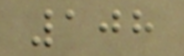108
